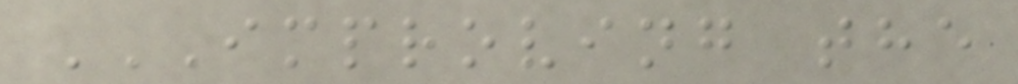IMPROVING THE
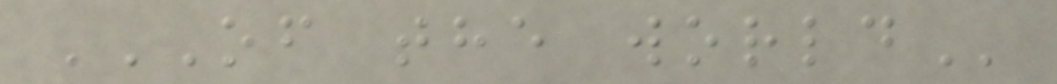OF THE WORLD
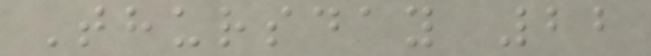Thursday 22
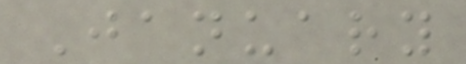January
